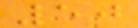50
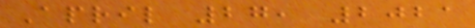April 27, 2021
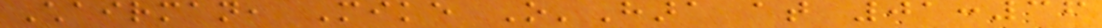Chairman, Mike O'Hara at 01:36
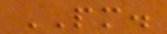PM.
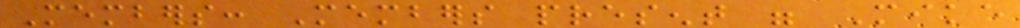Members: Members present were Mike
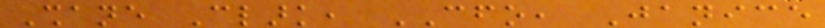Shane Clark, CFO, Janice
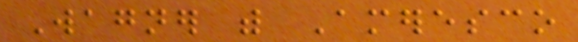Wagner with Ameresco
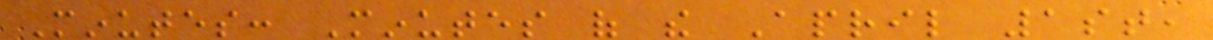Minutes: Minutes of the April 1st,
